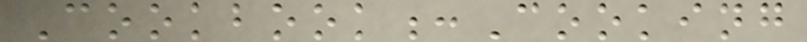Cookbook:Cooking
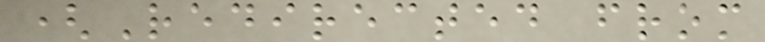(Redirected from
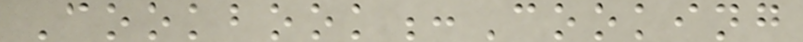Cookbook:Cooking
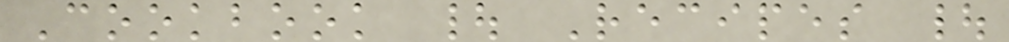Cookbook | Recipes |
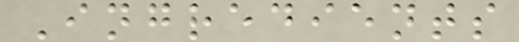Ingredients
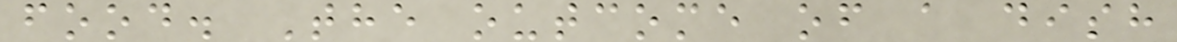food. The outcome of a dish
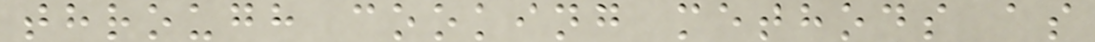through cooking methods as
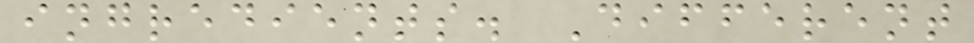ingredients. Different
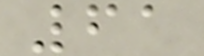61
